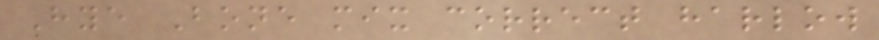Hye Bone mix correct harlow
